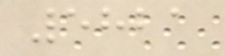5821
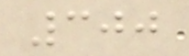300
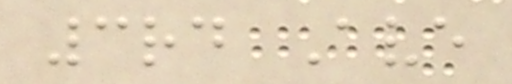3rd Ave
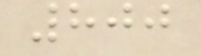800
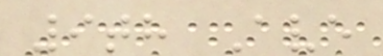9th Ave
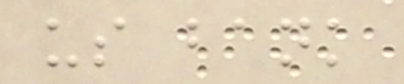us bank
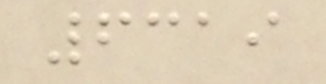6319
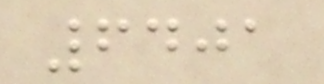6401
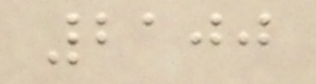2100
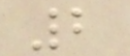2
